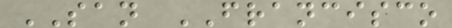SAN FRANCISCO
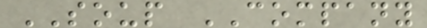SOUP COMPANY
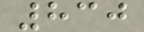830
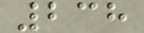238
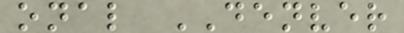onal DENVER
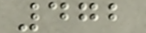472
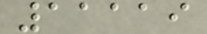11119
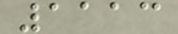1113
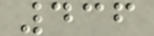436
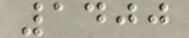1400
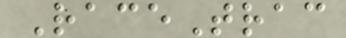RaceTrac
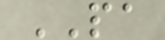PA
